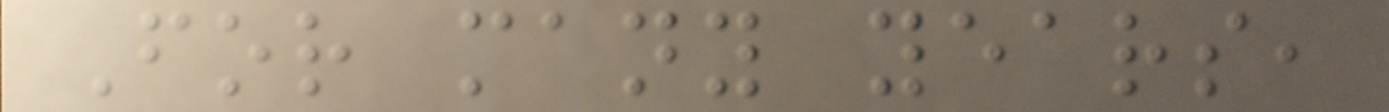For many years,
